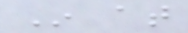In at
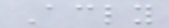Accordingly
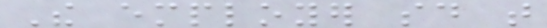The employer said that
